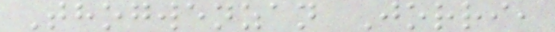Thogwenzan Jorri,
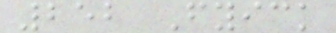252 Fyick
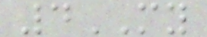4MY
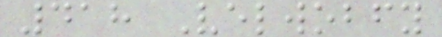418 Velwobfy
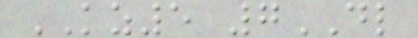KZ5 7DL
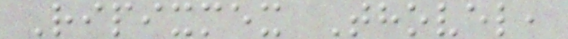Ripixmex Thovel,
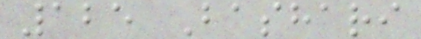125 Bashari
